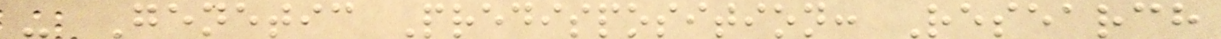- Genetic Predisposition: Research
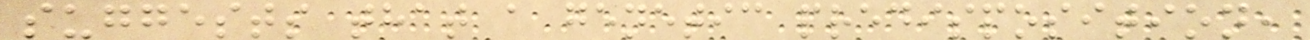suggests that a genetic predisposition,
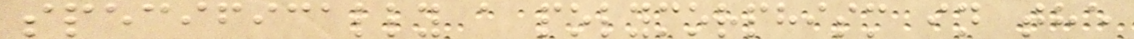specifically a polymorphism in the
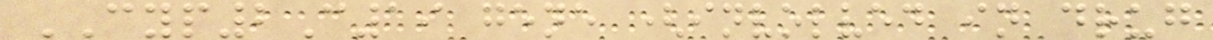CYP2C19 gene (involved in drug
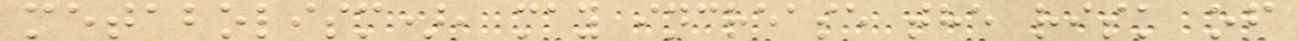metabolism), may increase the risk of
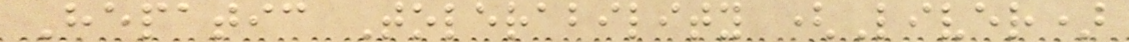Hepatic Tolerability (Liver)
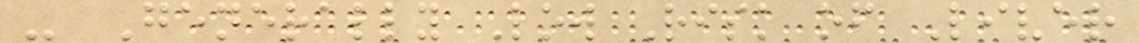- Generally Low Risk of Liver
